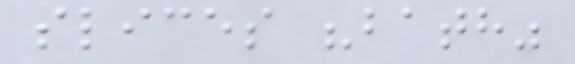slices "bath"
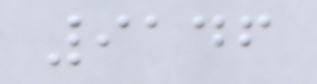9146
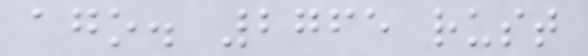ago. 2765 rust
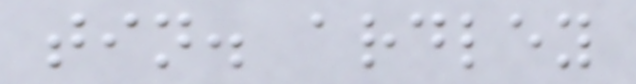tin. ardley
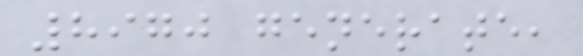8970 generate,
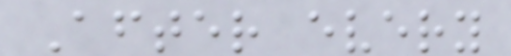After every
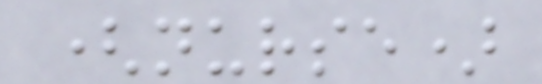(nurse)
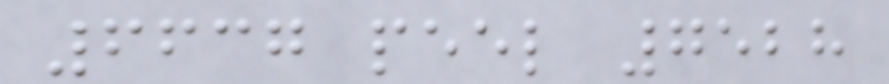6637 peel 7528
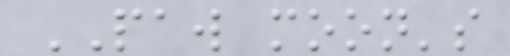PAW moon's
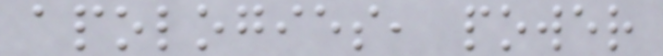apologies, power
